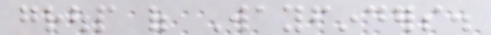group of Wayfinders.
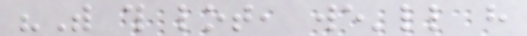"With this lot, we'll have
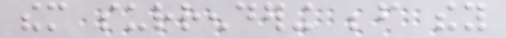them surrendering before they
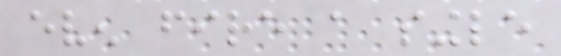even fire a single
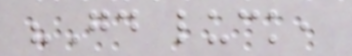"Good luck,
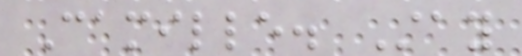Camille. Stay
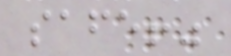safe!"
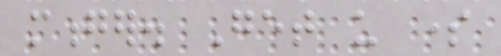monger. Get us some
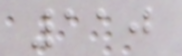110
